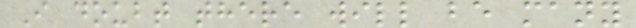I doubt there will be many
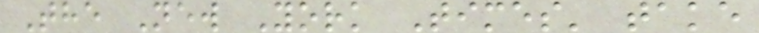The New York Times' take
